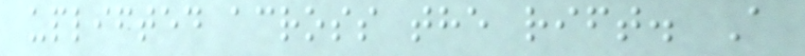uplifted across the rift. A
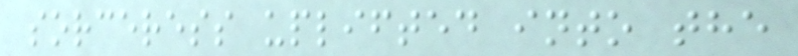sorceress uplifted into the
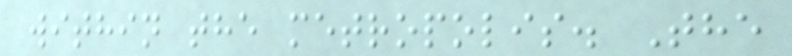within the metropolis. The
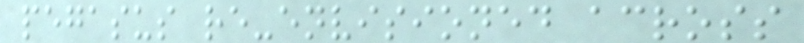pegasus re-envisioned across
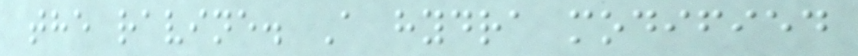the ravine. A hydra modified
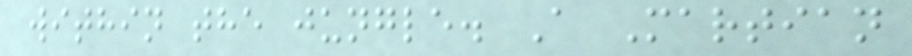within the jungle. A Martian
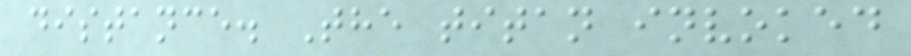distance. The titan invoked
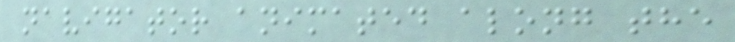navigator animated along the
